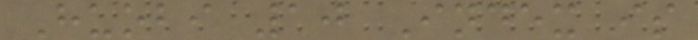Huobi 10 Index is
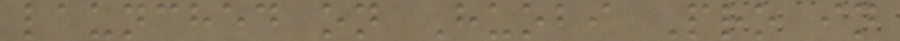launched on Huobi Pro in
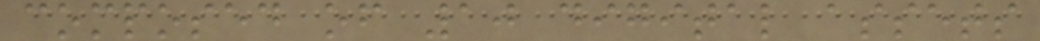composed of 10 digital assets
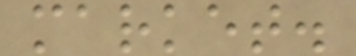market.
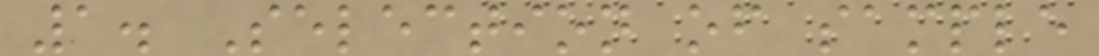1. Selection of sample
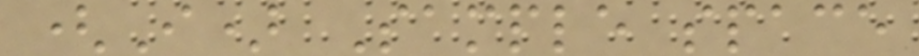(I) Sample space
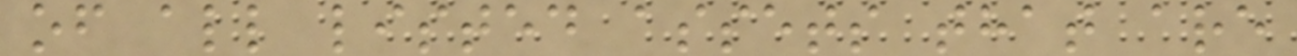of all listed assets that are
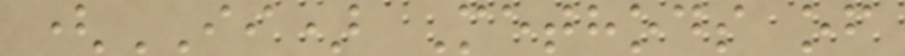(II) Methods of
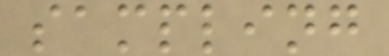sampling
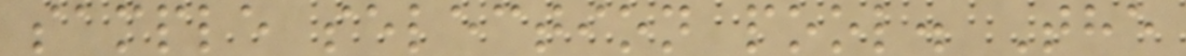sample selection pool. The
